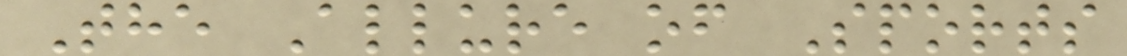The Allure of Sports
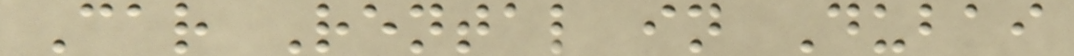Car Rental in Dubai
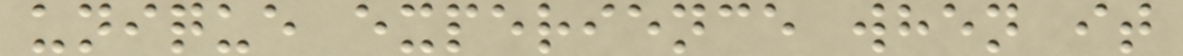unique experience when it
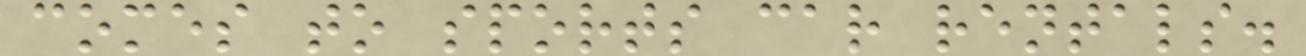comes to sports car rentals.
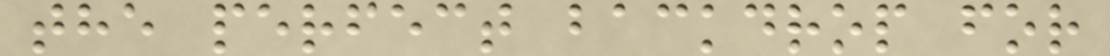the perfect backdrop for
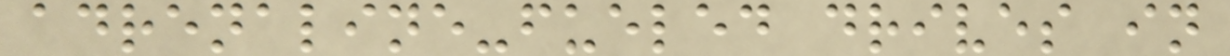adrenaline-fueled drives in
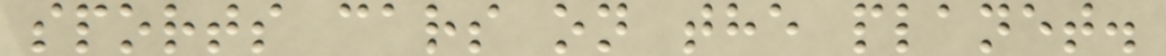sports cars on the planet.
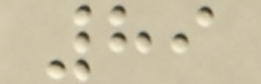89
